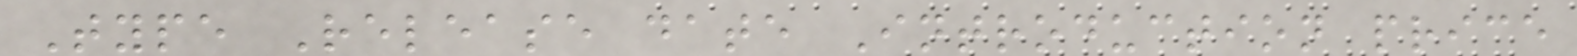Type Release date Introduction price
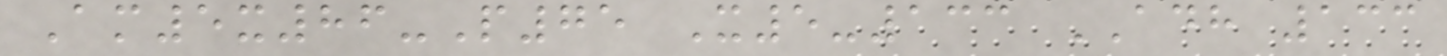Am5x86-P75 X5-133 ADH 133
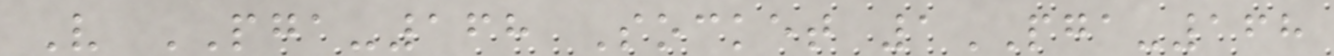V PGA-168 Socket 1PGA-168
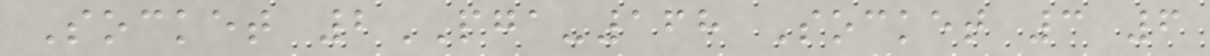Socket 2PGA-168 Socket 3 6
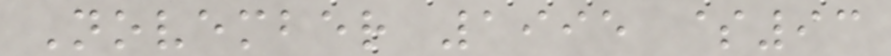November 1995 $93
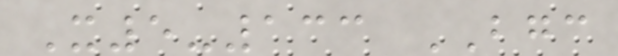X5-133 BGC
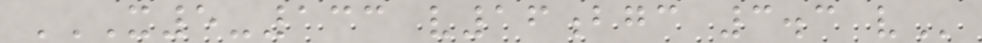X5-133 V16BGC 3.3 V
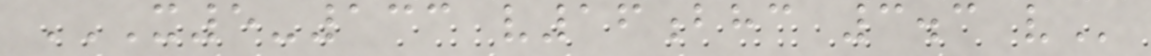X5-133 V16BHC 3.3 V
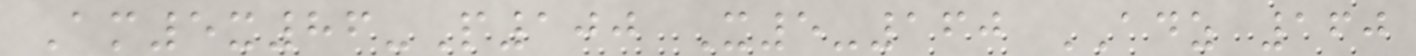Am5x86-P100 X5-160 ADZ 160
